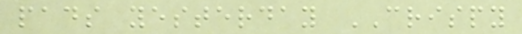pads yesterday CRISPY
